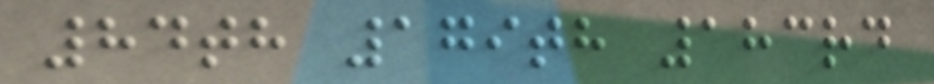84th 179th 183rd
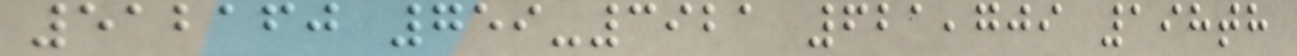512160 759-3921 621,709 198th
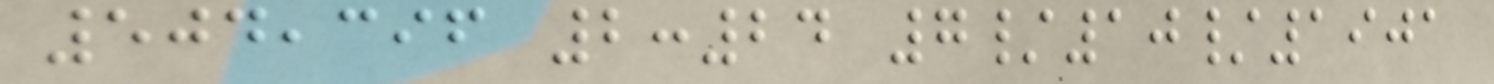504,396 2:24 7/10/1901
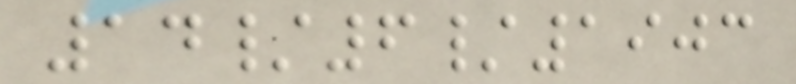14/6/1903
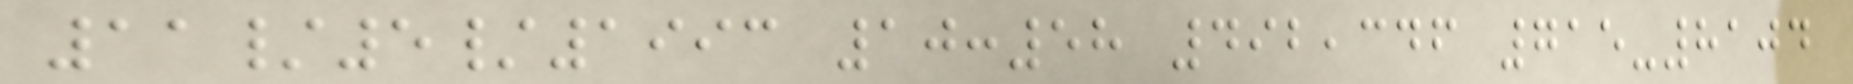11/5/1993 10:58 492,346 715-8104
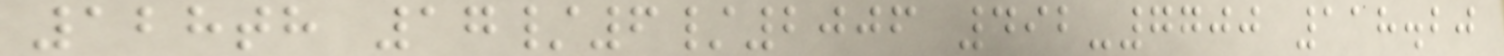128th 17/6/2006 492-7700 118.20
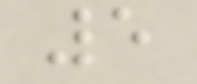5
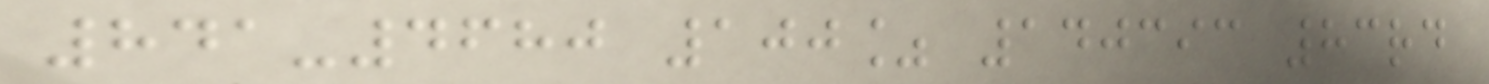841-4680 100% 140393 83rd
